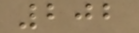202
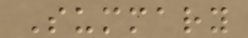Summary
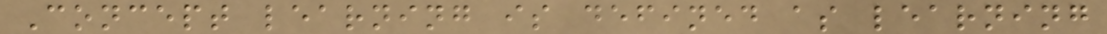Concept learning is defined as learning
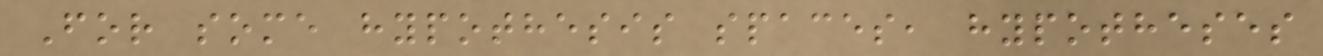For some hypothesis spaces, hypotheses
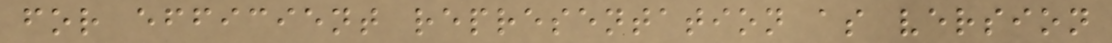for efficient representation as version
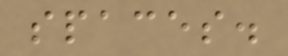spaces.
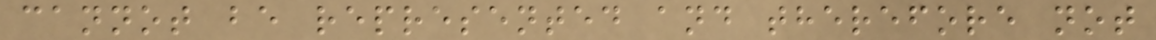cannot be represented and therefore not
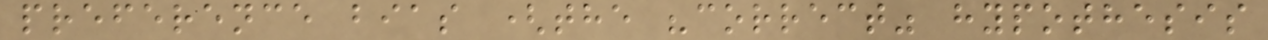preference bias (the "correct" hypothesis
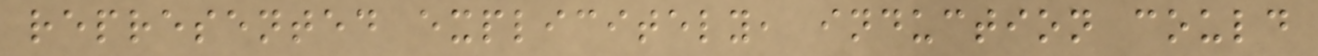represented explicitely, induction could
